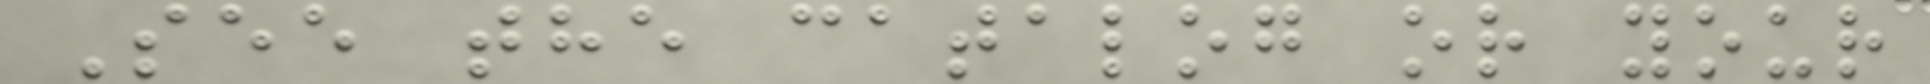See the catalog or your
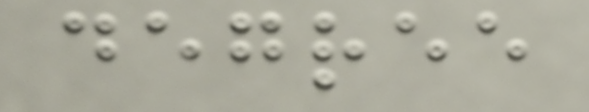degree
